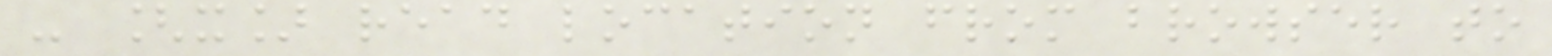- [x] read location from browser to
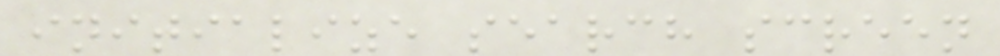initialize search screen
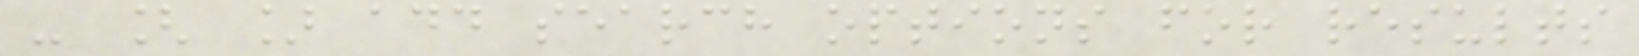- [ ] add search options for results
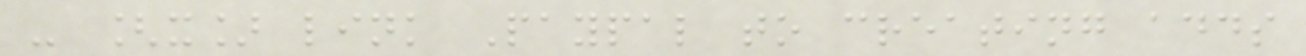- [x] link Paypal to creating adds
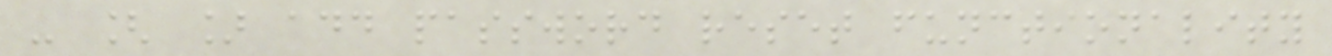- [ ] add password reset functionality
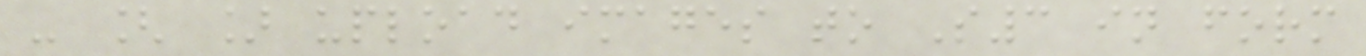- [ ] upload images to S3 in form
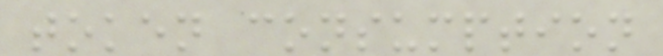token consumption
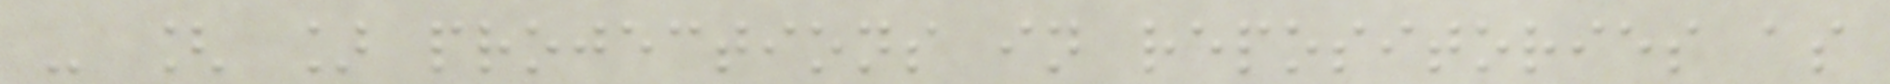- [ ] projections in repositories as
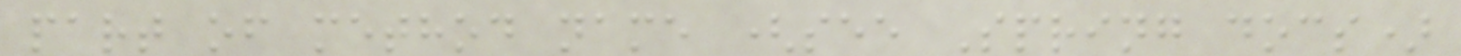part of method name (see Spring docs)
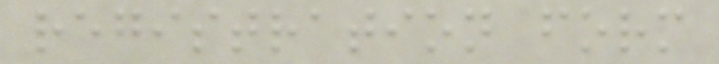registration form
